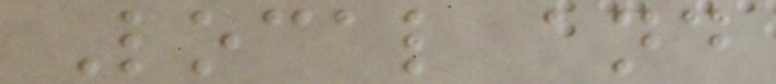Local and
